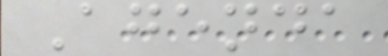Agenda
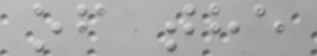of the
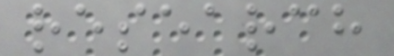research
